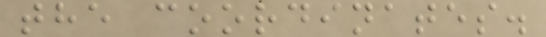the coordinates.
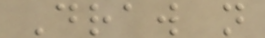Draw n
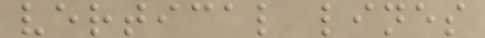vertical lines
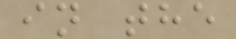in the
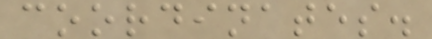coordinates.
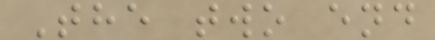The two end
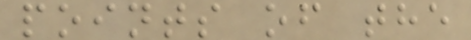points of the
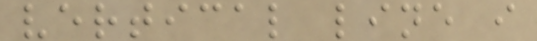vertical line i
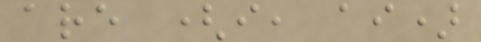are (i, ai)
